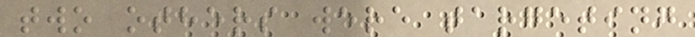two others were targeting
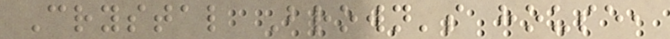Crystal Brown's house,
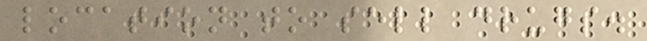location to sell drugs.
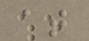at
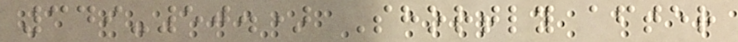349-50.) Shortly after
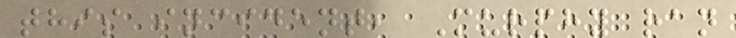this incident, Murphy ran
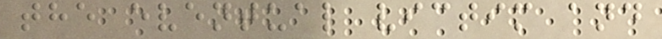the eventual victim and
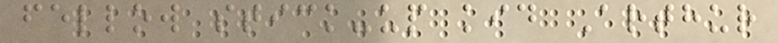fellow stick-up kid Arthur
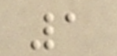1
